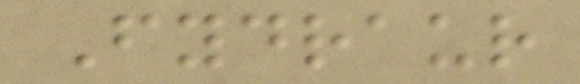Fydraur
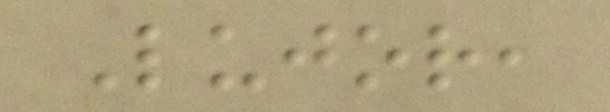Lujor,
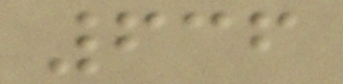636
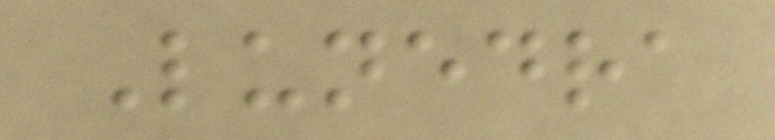Lunedra
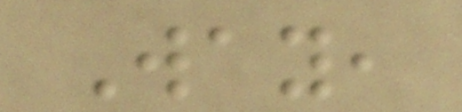Way,
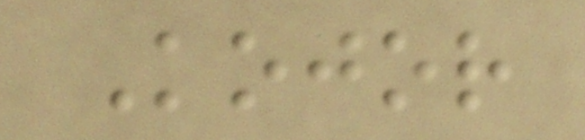Kojor
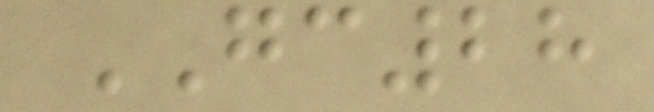GC28
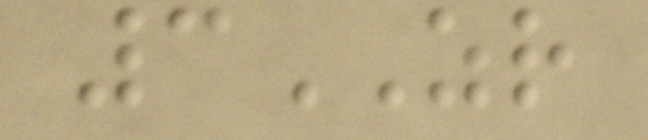3ZR
